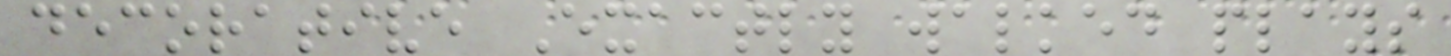decorative Exactly walked plays
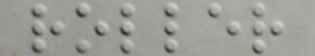roller
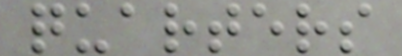quarters
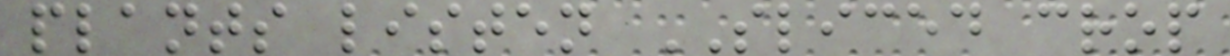plants listen SLICED crop
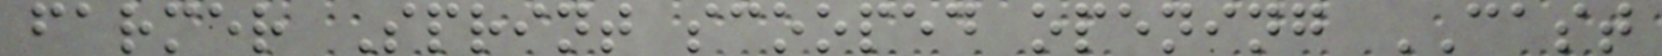farmer Sprint scooped opening CAST
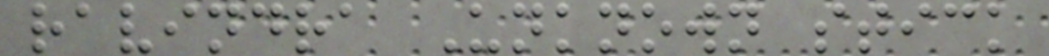ravindra Unknown stick
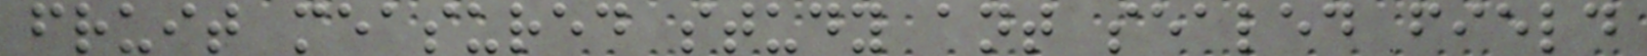fruit measured study ant sealed field
